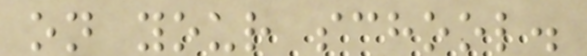on your school.
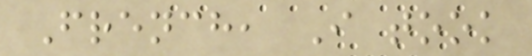French, I took
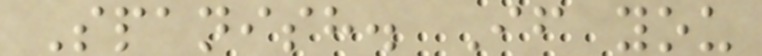Spanish. If you
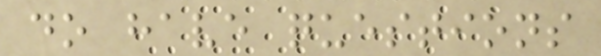do have questions
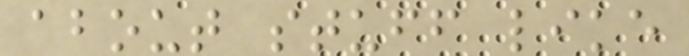about stuff like
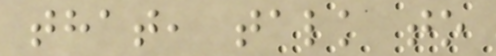that, talk to
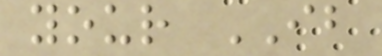your IB
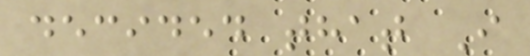decided that I
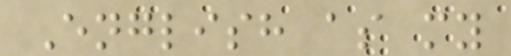English as my
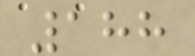188
